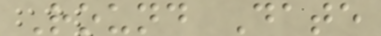Round Date
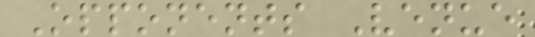Opponents Venue
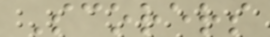Scorers
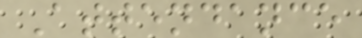Attendance
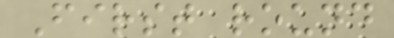First round
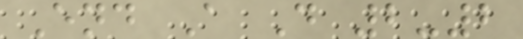End A D 2-2
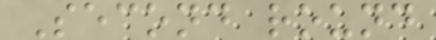Second round
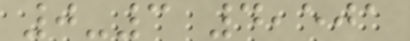0-3 4,501
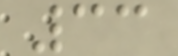33
